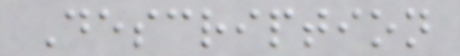Description
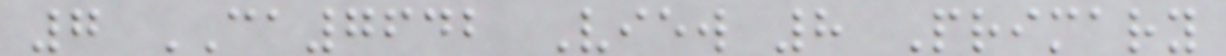7 CA7642 View 8 Primary
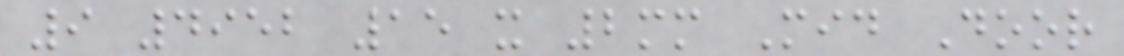9 4952 15 x 2mm Mid Door
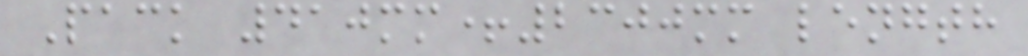Pack 410mm+2300mm length
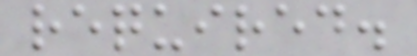required.
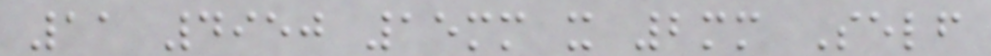11 4950 15mm x 2mm Self
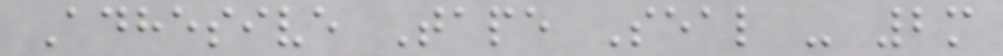Adhesive Tape Seal - 2m
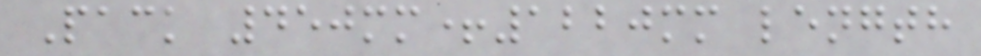Pack 450mm+1220mm length
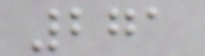271
